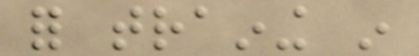for training in
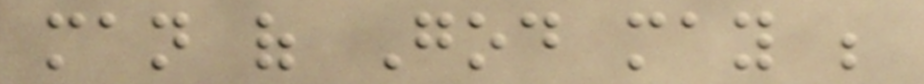man of God may be
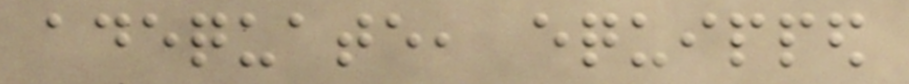adequate, equipped
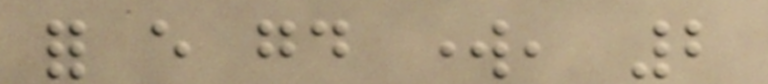for every good work, 2
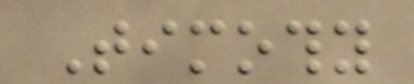Timothy
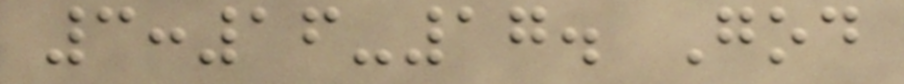3:16-17. God
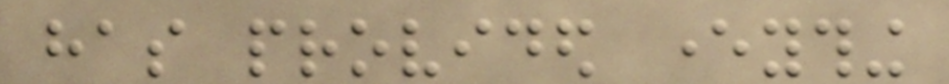has provided everything
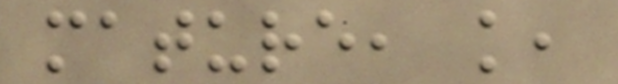mature, knowledge,
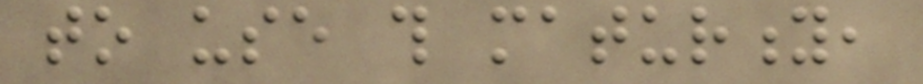to use this maturity,
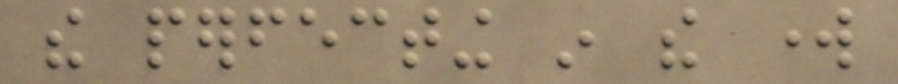the perfecting in the work
